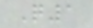Q1
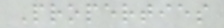Properties
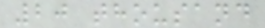20 thousand
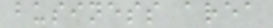business area
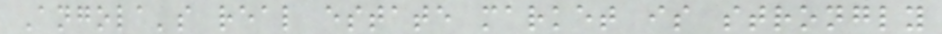Angola's real estate market is strongly
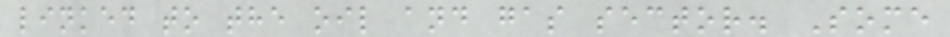linked to the oil and gas sector. Some
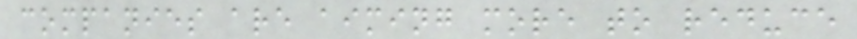companies are aiming more to reduce
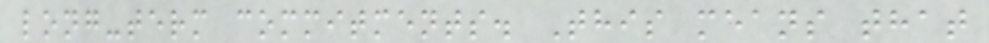long-term commitments. This means that
